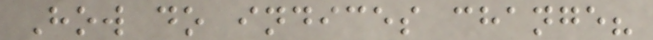How do indices change?
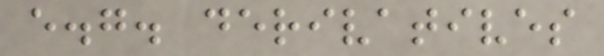e.g. derivatives
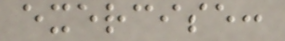exercise:
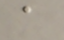a
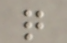q
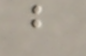b
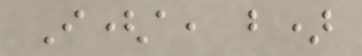I(a, b)
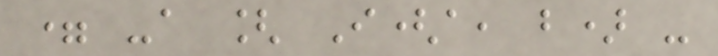= -a [ I(a, b) -
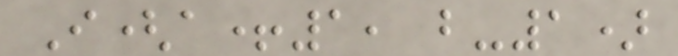I(a+1, b-1)
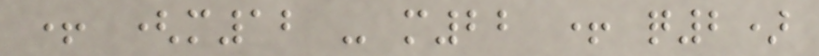+ (m12 - m22 + q2)
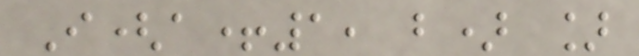I(a+1, b) ]
